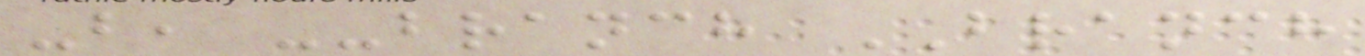-b, --branch BRANCH
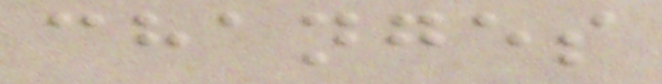changes
